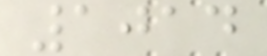1014
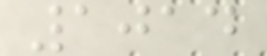1014
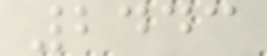2443
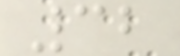32
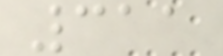311
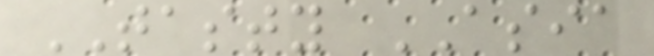TASTY ASIA
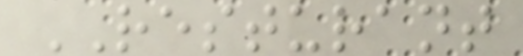RESTURANT
